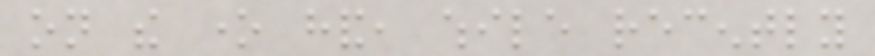on the one hand, while recently
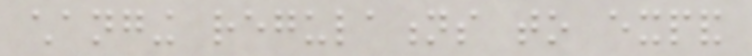changing regulations to expand
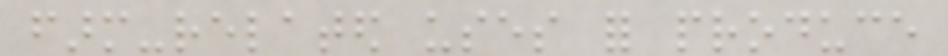farm-related uses for produce
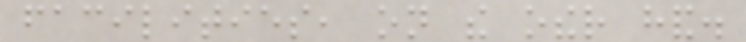facilities, on the other hand.
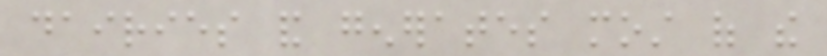dairies and generates most of the
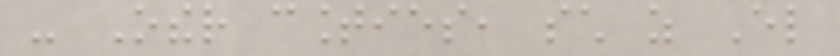- Other counties, such as El
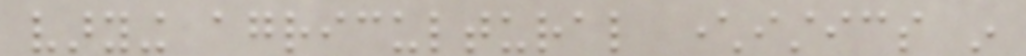varying agricultural characteristics in
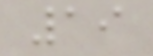19
